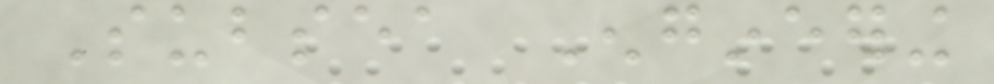Subsea Engineering
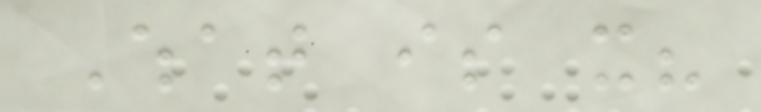What is it?
